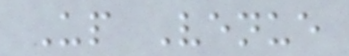Up Venue
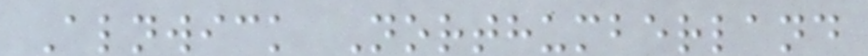Alnwick Northumberland
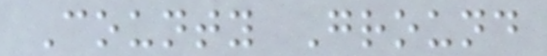County Ground
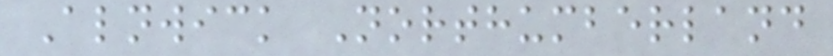Alnwick Northumberland
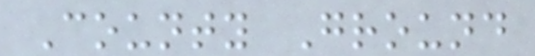County Ground
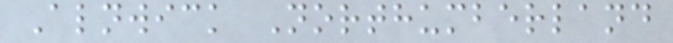Alnwick Northumberland
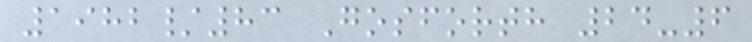1982/83 Gosforth 24-6
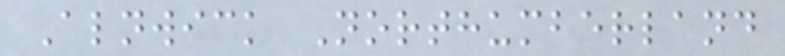Alnwick Northumberland
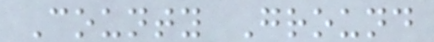County Ground
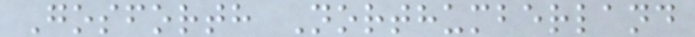Gosforth Northumberland
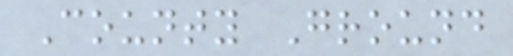County Ground
